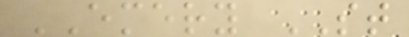EMERY ST
